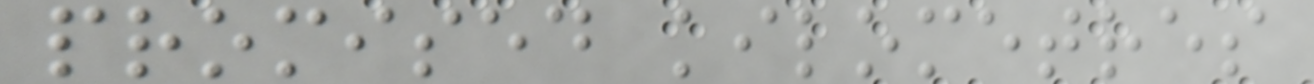promised kilometres
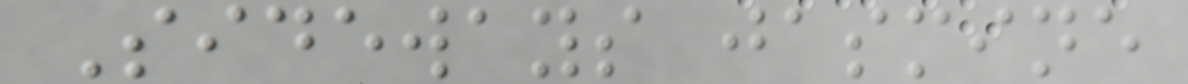Sideways jasmine
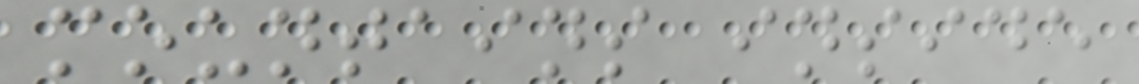mountains inside
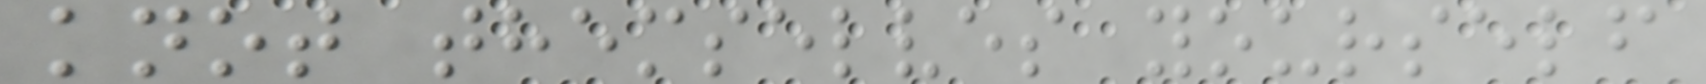knot themselves yourself
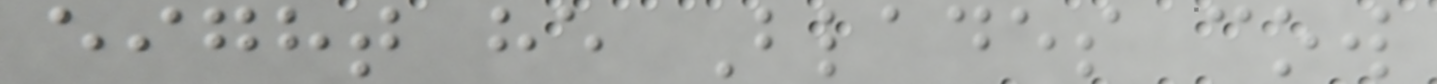eight he Blades cow
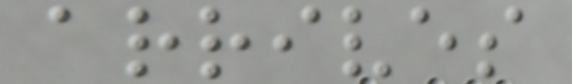arrives
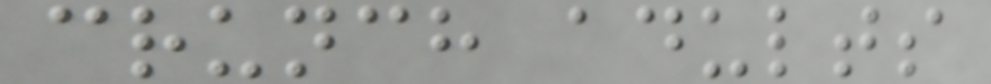crunch adults
